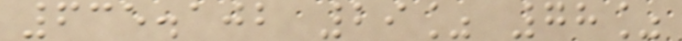635.102 29% 78%
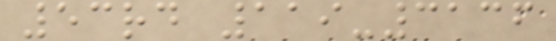53rd 119-3136
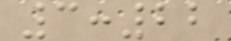3:22
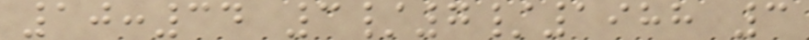10:34 3/7/1988 3
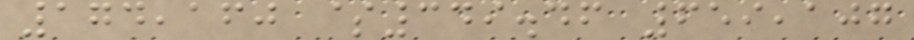174,160 $349.46 659,107
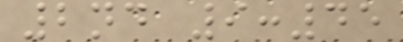2nd 9:45
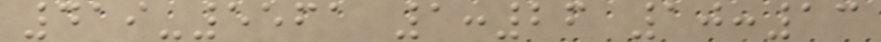419-5561 1:26 10:13
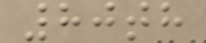80th
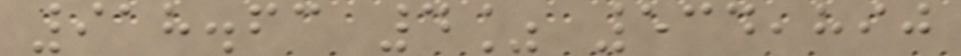918.63 4% 534,890
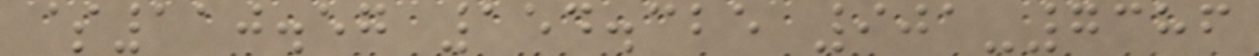$110.57 154.325 901-7386
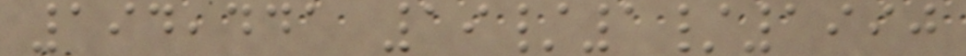194,441 19/1/1990
